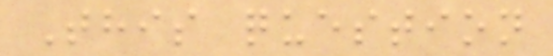This question
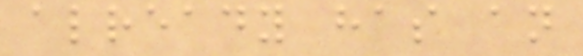already has an
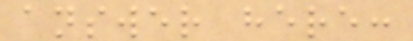answer here:
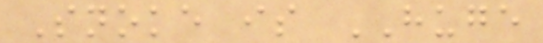Snoke is HUGE
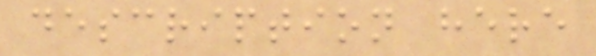description here
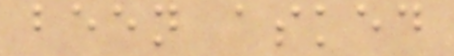been asked
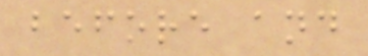before and
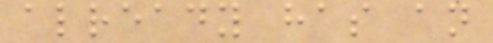already has an
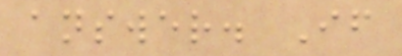answer. If
